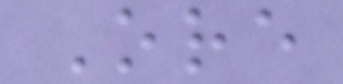Ore
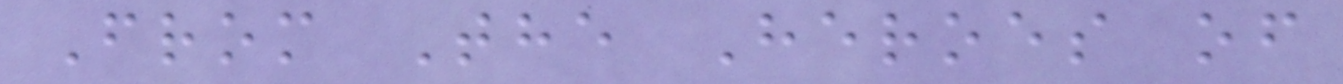From The Heroes of
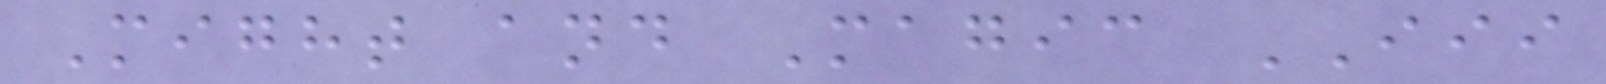Might and Magic III
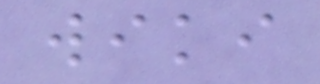wiki
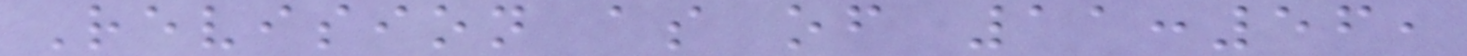Revision as of 11:56,
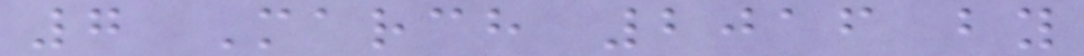7 March 2016 by
